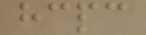hcpc
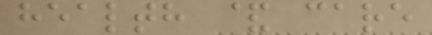health & care
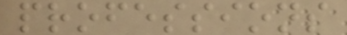professions
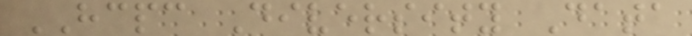HCPC Diversity Data
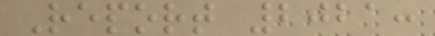Report 2021:
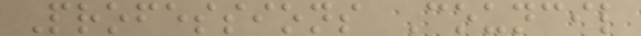Professions Council
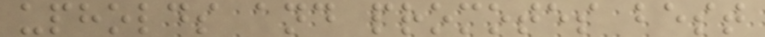upholds and promotes best
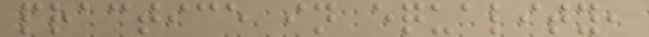practice in equality,
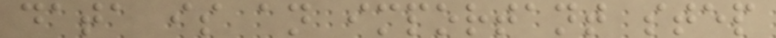data is an important step
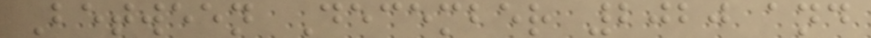Between December 2020 and
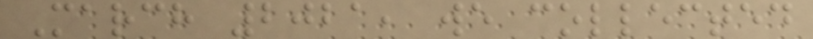March 2021, we collected
